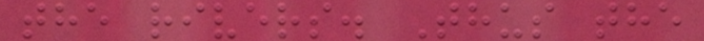the rivers. Thus the
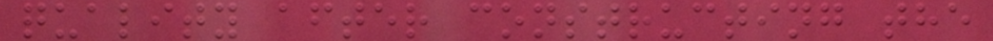quality after constructing the
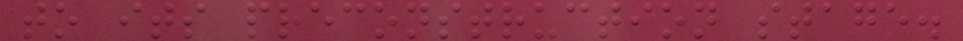to its preconstruction stage.
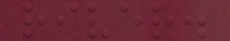river.
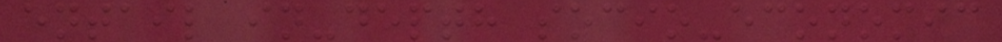entail in-depth socio-economic
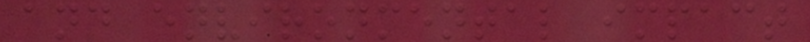and environmental impact
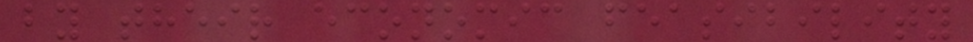by their economic feasibility
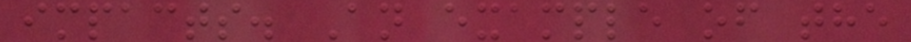impacts. An example of the
